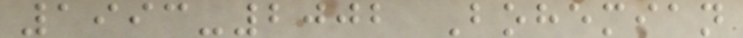1993-2002 Bohemian
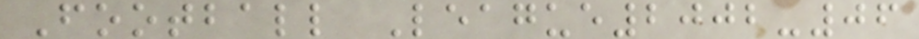Football League2002-06
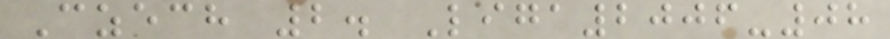Czech 2. Liga2006-08
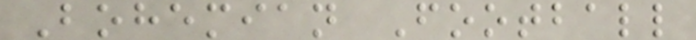Bohemian Football
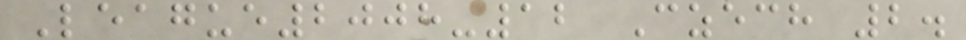League2008-12 Czech 2.
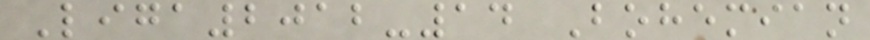Liga2012-14 Bohemian
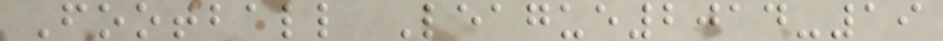Football League2014-19
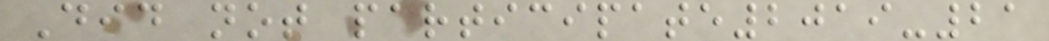Did not participate2019-21
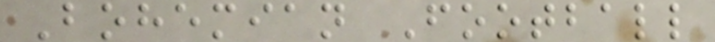Bohemian Football
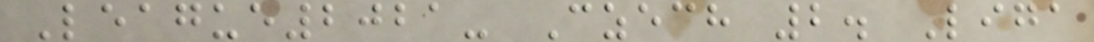League2021- Czech 2. Liga
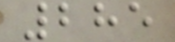285
